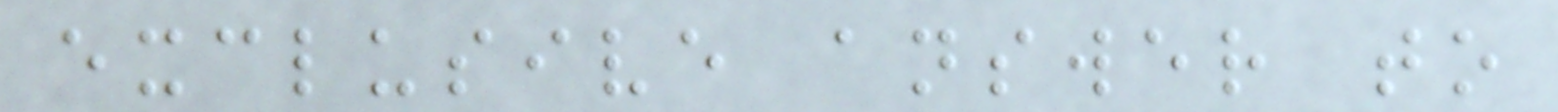exclusive answer to
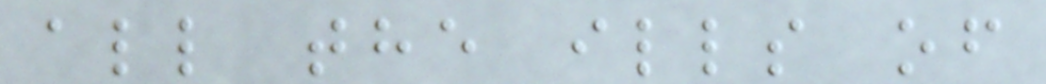all the ills of
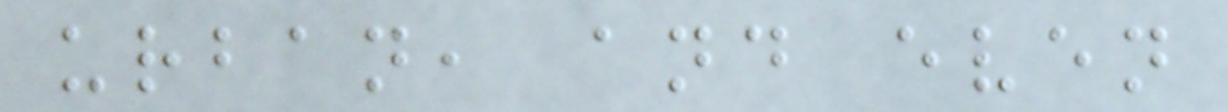urban, and even
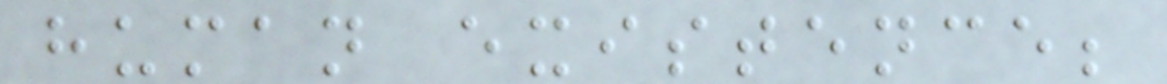human existence;
